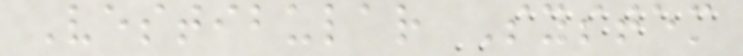Vestibular System
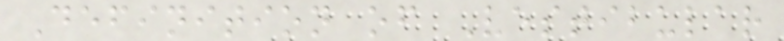Definition of Vestibular
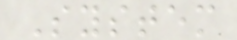System
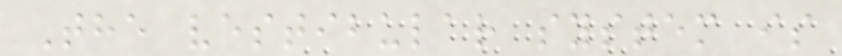The vestibular system is
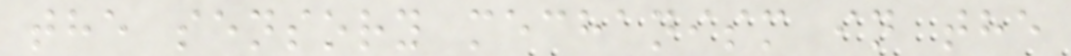the sensory mechanism in the
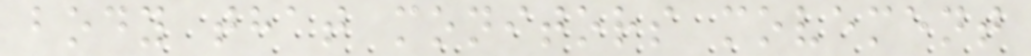body that monitors movement
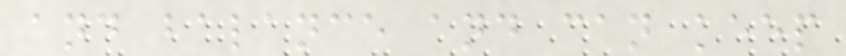and balance and can keep
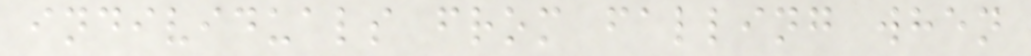individuals from falling when
